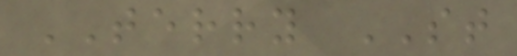TERRY ST
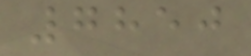7850
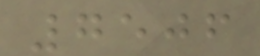7506
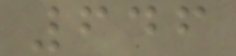646
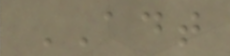ADT
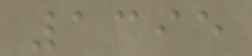1395
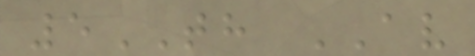5TH AV
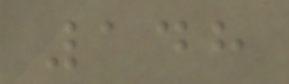148
